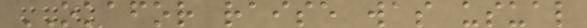OKAFOR raise was usual
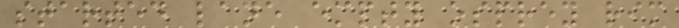started lane empty osprey rim
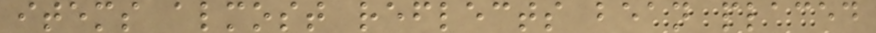items almost reflects bean placed
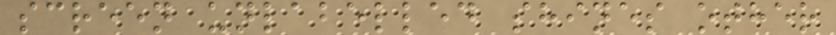screen unlabelled shines other
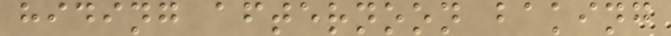hiding afternoon baking
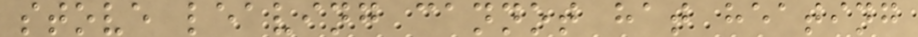stove leaving cannot hat heating
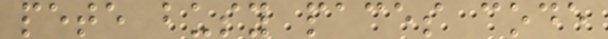pete busy paces code
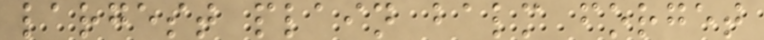largest plain balm forget
